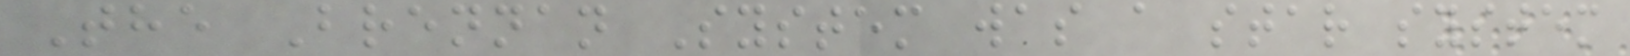The Brennan System was a star system
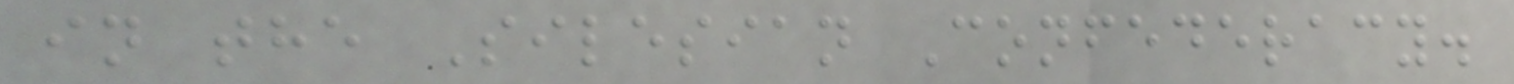in the Silesian Confederacy.
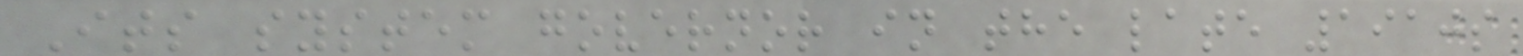Its system governor in the late 1910s
